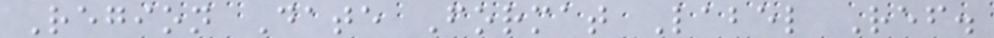Region Date Format Label Ref.
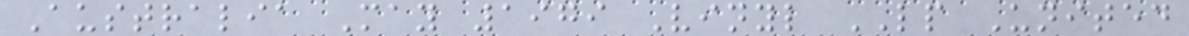Australia May 1979 Vinyl LP United
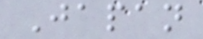Japan
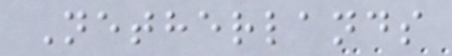Netherlands
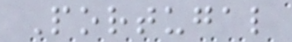Portugal
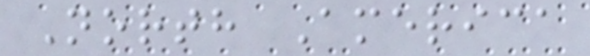North America
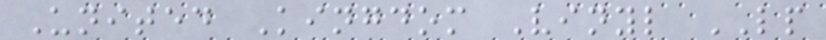United Kingdom Vinyl LP
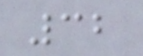32
